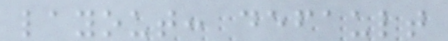layout: default
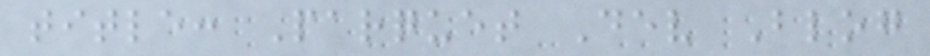title: Parquet Dev Blog
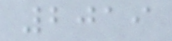2019
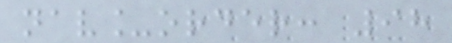nav_order: 98
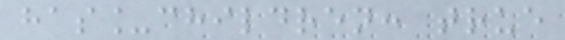has_children: true
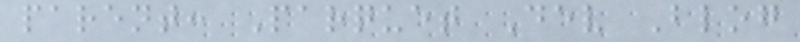parent: Parquet Dev Blog
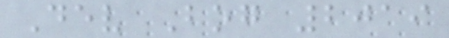Dev Bog 2019
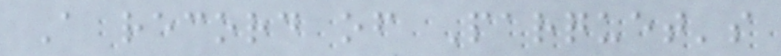A record of Parquet's
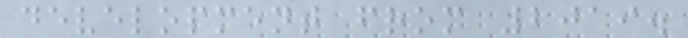development from 2019.
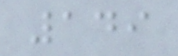149
